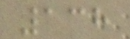138
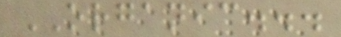ORGANIC...
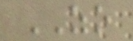ZO
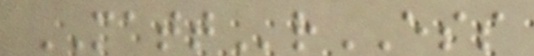MATTrESS
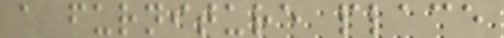a furniture place
